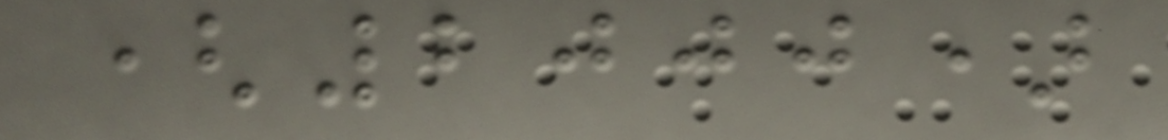(2000)
